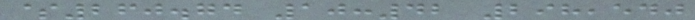$260.74 10:42 298,540
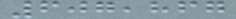607,867
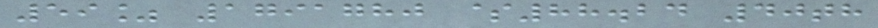59% 1791780 $88.24 40th
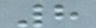8
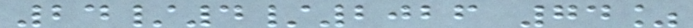24/4/2026 74%
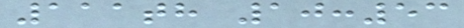111th 10:53
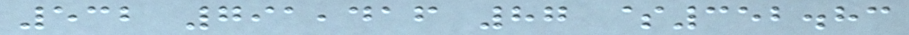532 791,416 87 $352.83
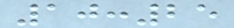10:25
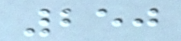250
